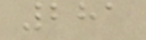281
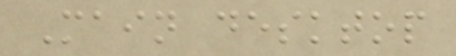Main desktop
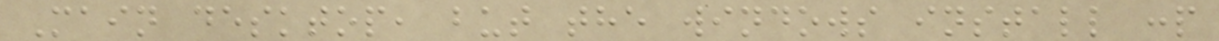Main desktop, but the windows install :p
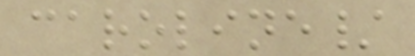caroline/
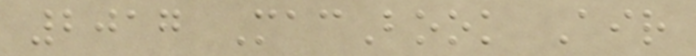2017 MacBook Air
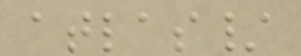atlas/
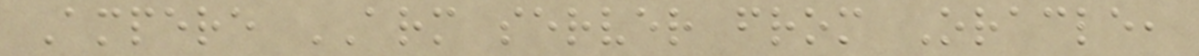Ampere ARM server from Oracle,
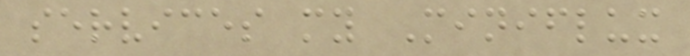services my Miniflux
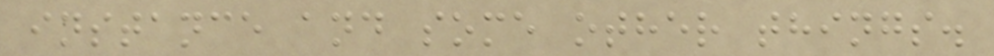instance and some other things.
